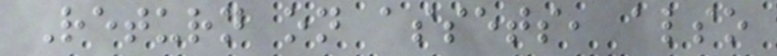Return on assets, also
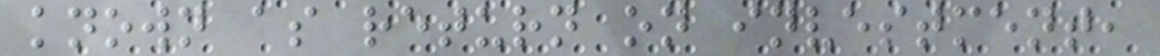known as return on investment,
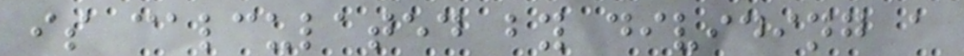is calculated by dividing a
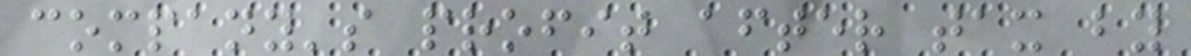company's profit after tax by
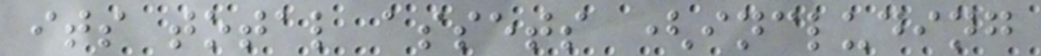its total assets (including
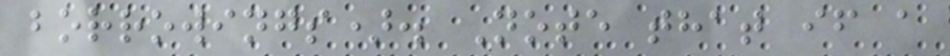borrowings). Note that if a
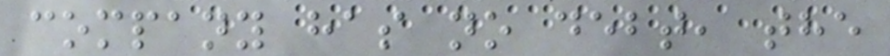company has no debt, the
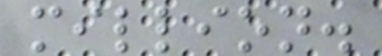million.
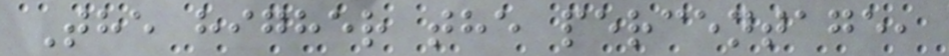The higher the percentage,
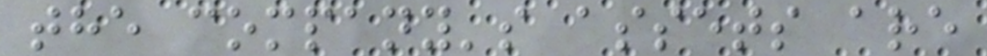the company's assets are
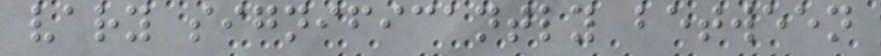vary significantly between
